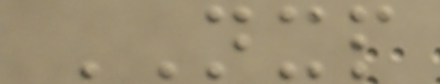NXP
